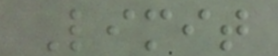Limit
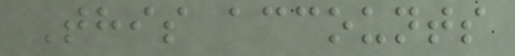This accounts
